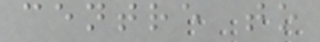centre to
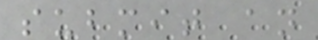submit an
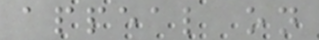appeal on
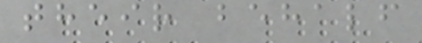their behalf
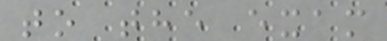to the exam
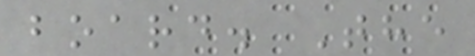board. The
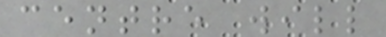centre will
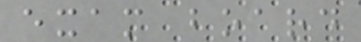exam board
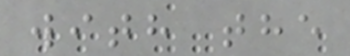with the
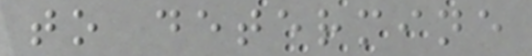to determine
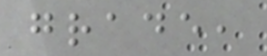grade,
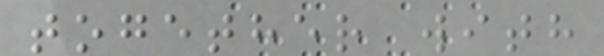together with
